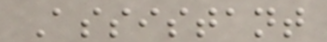Assistant
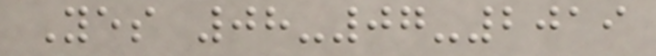Yes 08-07-2019
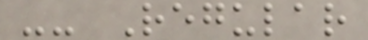-- Regular
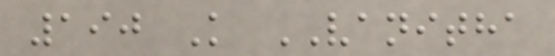190 K VANITHA
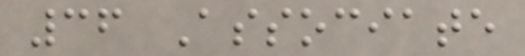36 Associate
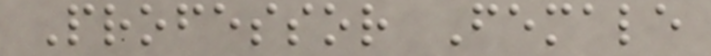Professor Female
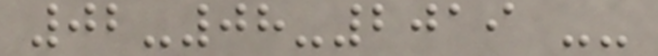02-08-2019 --
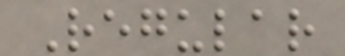Regular
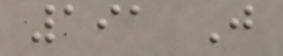191 J
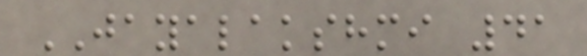JAYALAKSHMI 41
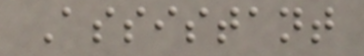Assistant
